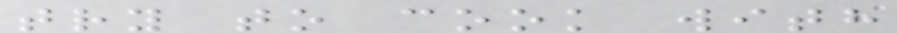try to cook with
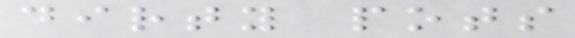dirty pots
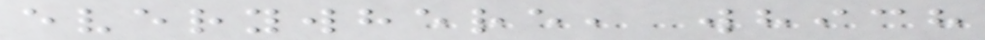everywhere, which
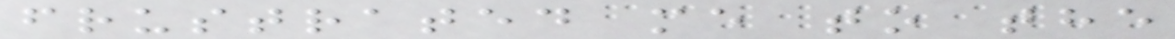frustrated me to the
